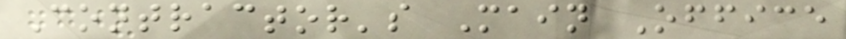Contractor's Main Office
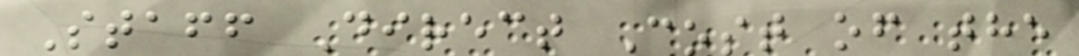Staff Direct Cost of the
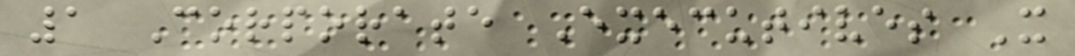1 Corporate Executives X
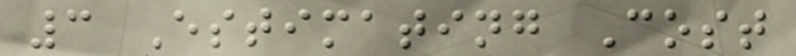3 Estimating Cost
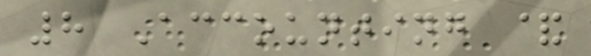8 Accounting &
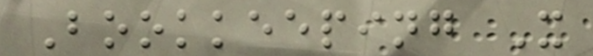Bookkeeping X
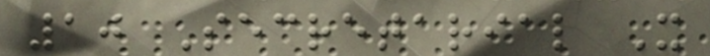10 Secretarial X
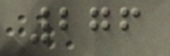276
